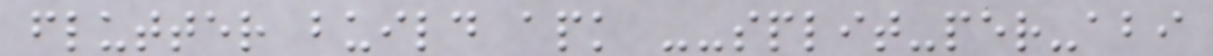flutter build apk --split-per-abi
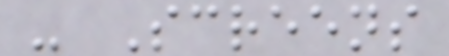- Screens
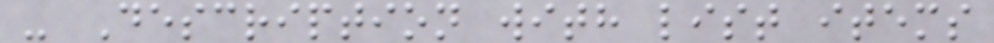- Description with list items
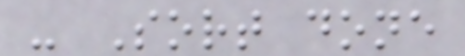- Sort done
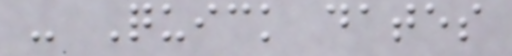- Quick dates
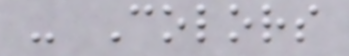- Colors
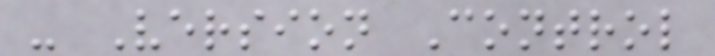- Version Control
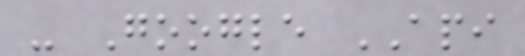- Google API
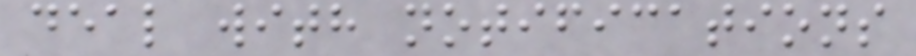deal with notifications
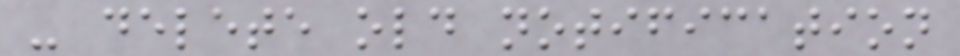- delete old notification
